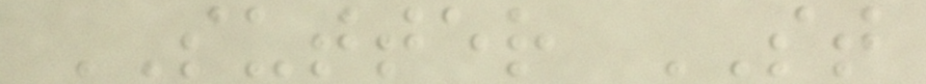SUTTER ST
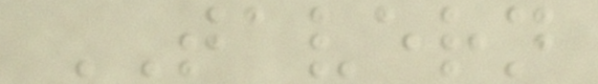TAVERN
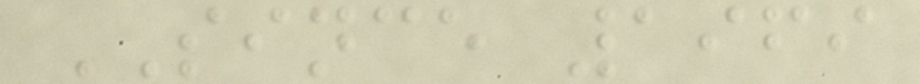SINCE 1969
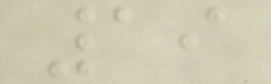19
